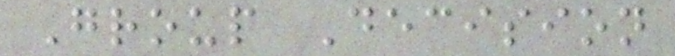Group Decision
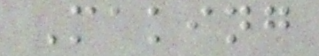Making
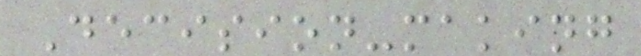Decision-making
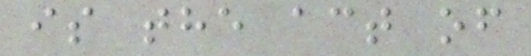is the act of
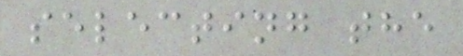selecting the
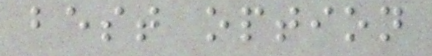best option
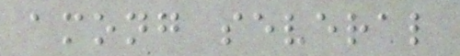among several
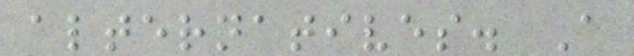alternatives. A
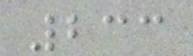233
